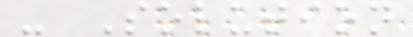- Solution
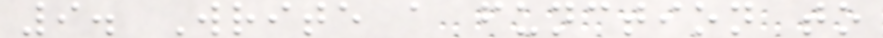9. Write a function to
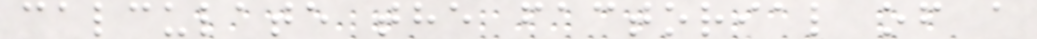calculate the factorial of a
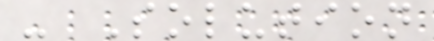- Solution
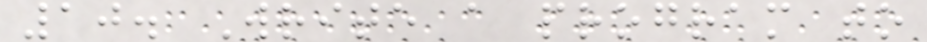10. Write a program to
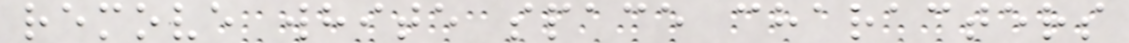remove white space characters
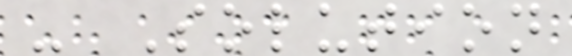- Solution
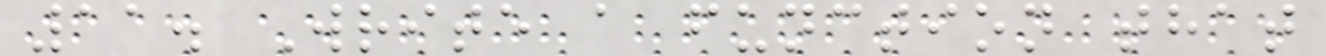11. Write a function that
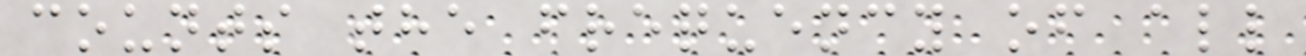counts the frequency of all
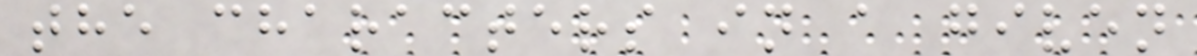the characters in a given
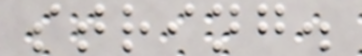string.
